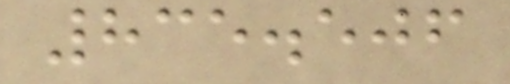835.506
